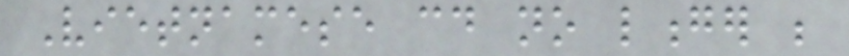Vietnamese could no longer be
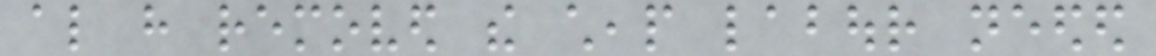also have removed the cheap labour needed
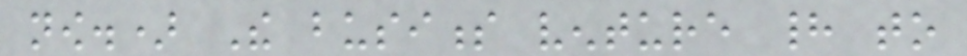now.) The business venture had to
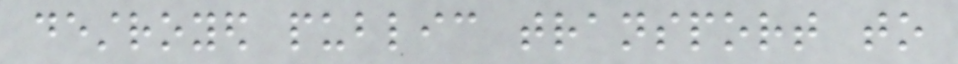destroyed public transport to
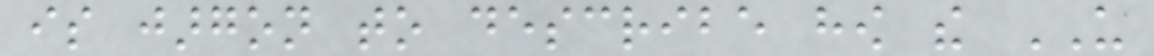is jargon to describe how the US
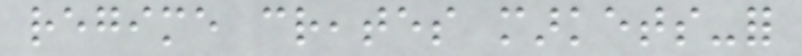regime creates markets-for
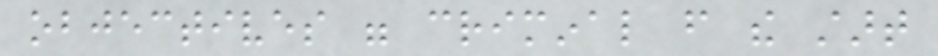objectives were criminal from the start
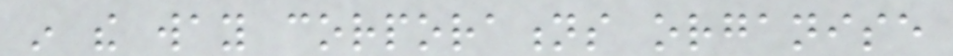in the way corporations organise
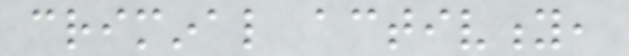criminal activity,
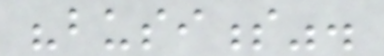"business".
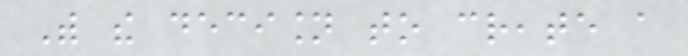With the decision to create a
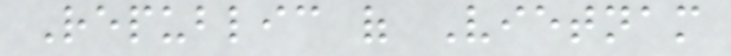Republic of Vietnam
